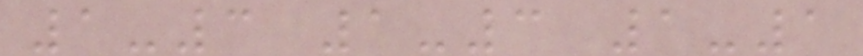1-3 1-3 1-1
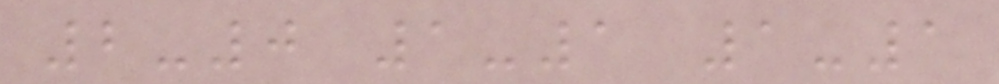2-0 1-1 1-1
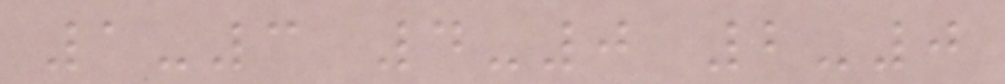1-3 4-0 2-0
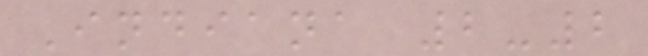Indiana 2-2
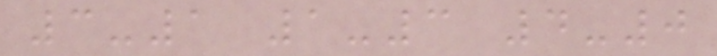3-1 1-3 4-0
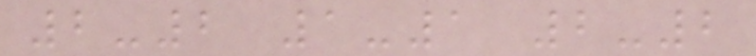2-2 1-1 2-2
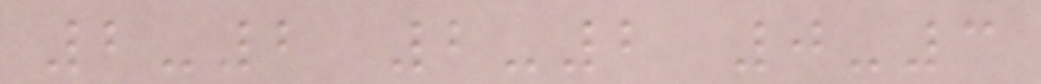2-2 2-2 0-3
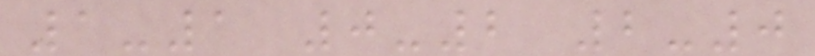1-1 0-2 2-0
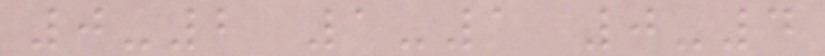0-2 1-1 0-4
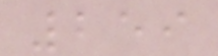259
